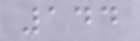144
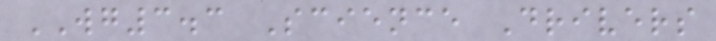WG3.3 Science Drivers
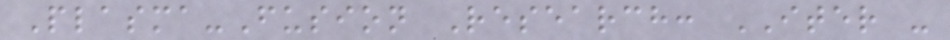Plasma-Fusion Research: ITER -
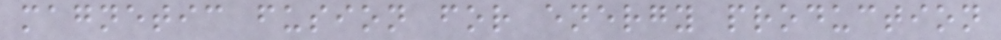magnetic fusion for energy production
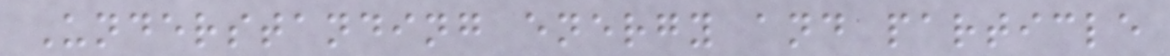Understanding energy and particle
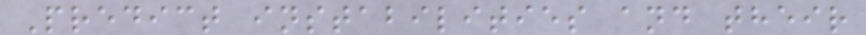Predict instabilities and their
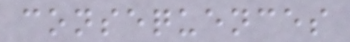consequences
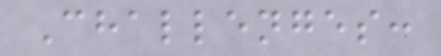Challenges:
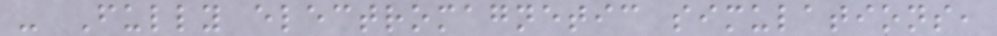- Fully electromagnetic simulations,
